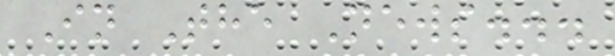In The News...
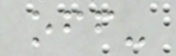off-
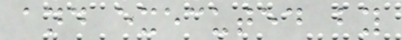and executed by
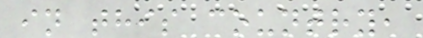in this country,
